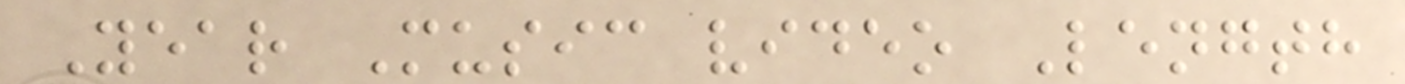Year Music video Length
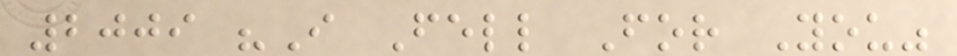2009 "I Fell For You"
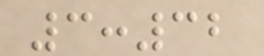3:32
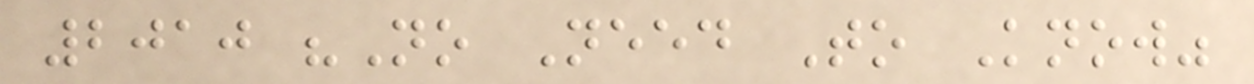2010 "No Need To Know"
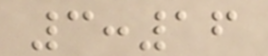3:16
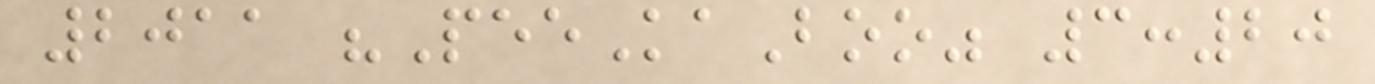2011 "PeeKaBoo" 3:20
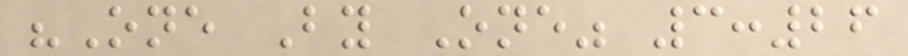"One By One" 3:26
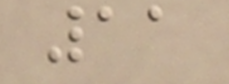11
